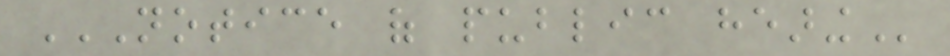NOTICE OF PUBLIC HEARING
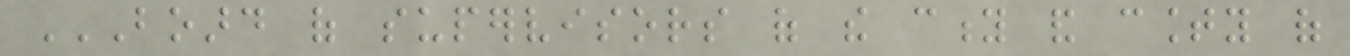BOARD OF SUPERVISORS OF THE CITY AND COUNTY OF
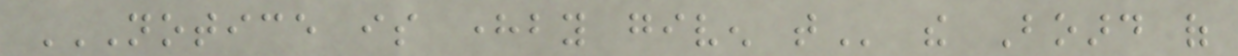NOTICE IS HEREBY GIVEN THAT the Board of
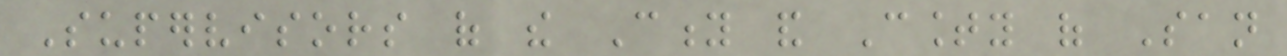Supervisors of the City and County of San
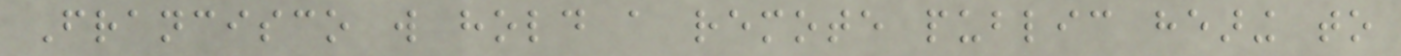Francisco will hold a remote public hearing to
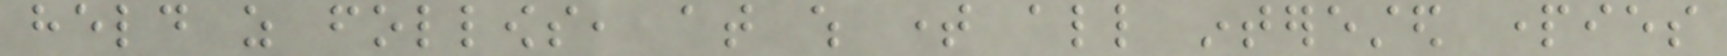held as follows, at which time all interested parties
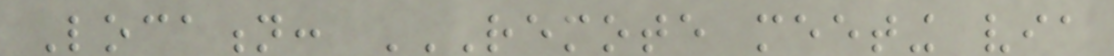Location: REMOTE MEETING VIA
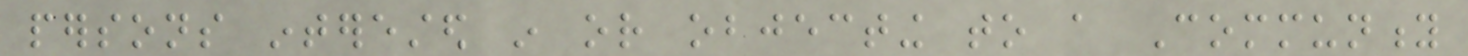persons interested in or objecting to a Community
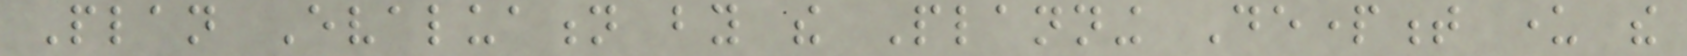Plan Evaluation by the Planning Department under the
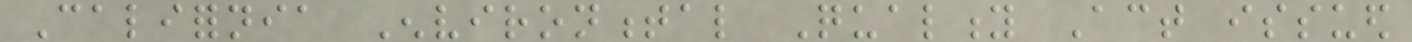California Environmental Quality Act issued
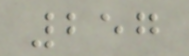257
